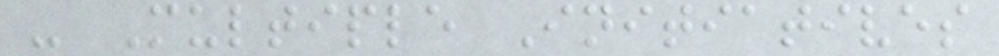- Multiple Initiatives
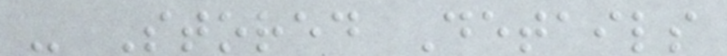- Stored Details
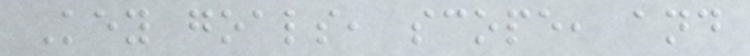Key goals, scope, and
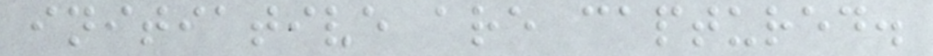initiative are captured.
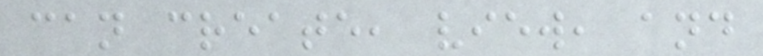can create, view, and
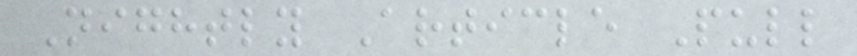Nightly Article Pull
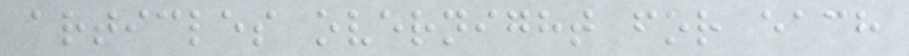articles overnight for each
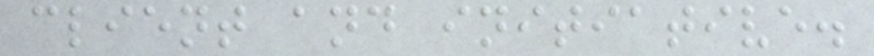client and initiative.
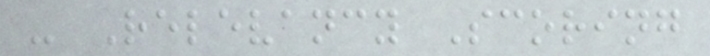- Relevancy Scoring
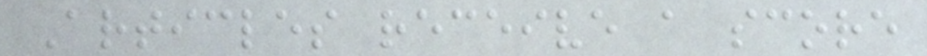Articles receive a score
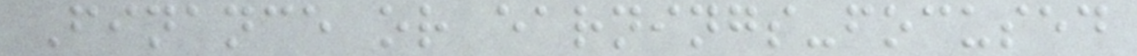Finance or earnings-focused
